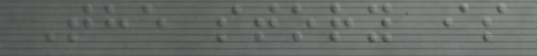The story is
